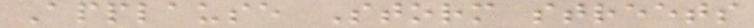Applause Storm streets
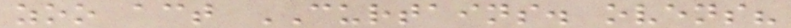zoo act CURTAINS. ovens?
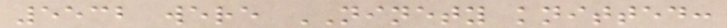5532 were NINETY knitted:
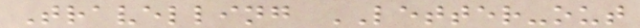Travelling LETTER-out
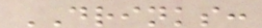DRINKS:
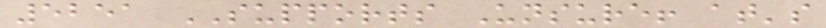5251 SUPPORTS Unsure! at's
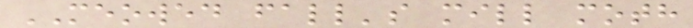MEOWED fall's mill moth
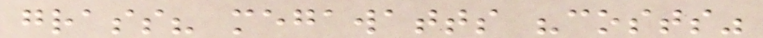grass? megawatts "costs"
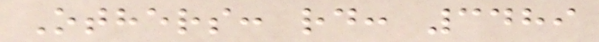Others: rd: 3489
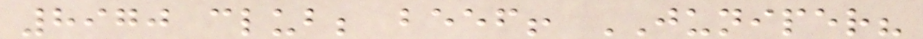8970 club; beef! JUNIPER?
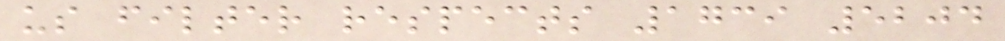us filter respects 1739 5204
